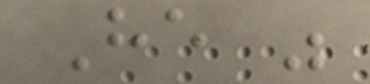He was
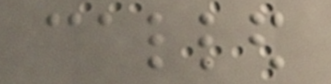called
